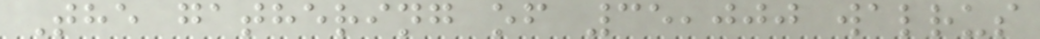The gathering of 35,000 walrus
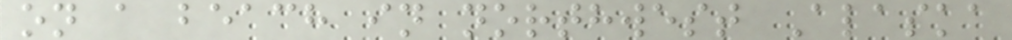on a beach in northwest Alaska
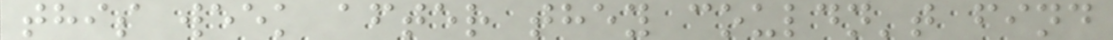this week after they couldn't find
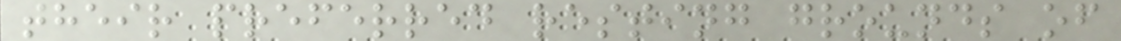their preferred resting grounds of
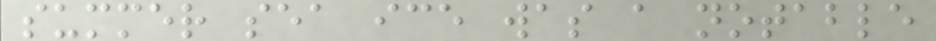summer sea ice was a notable
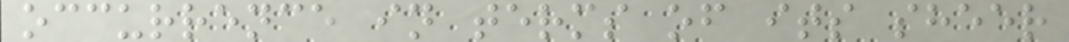occurrence in terms of its sheer
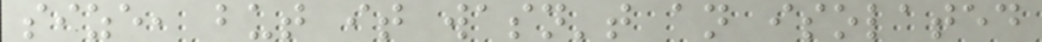size, but it wasn't an isolated
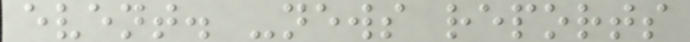event. -news reports
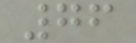76
